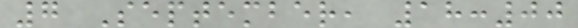7 September, 18:00
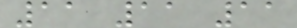11 11 11
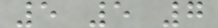5 5 7
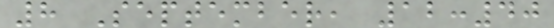8 September, 12:40
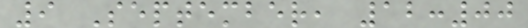9 September, 12:00
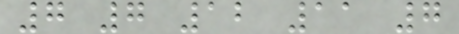7 7 12 11 7
